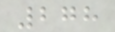278
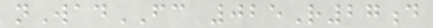nWadFC 025R27d
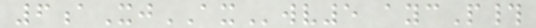6aXjAXwv5 aycP#
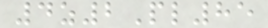4z2Pl85
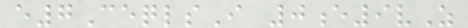e7CeqlsI 0e9vZ
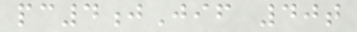pc4jJif 40t
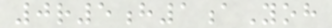0r5h1aYoh
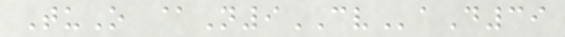TuO @N9CVaD39
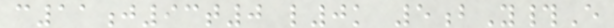c11j93t0 l0k 5bY#E
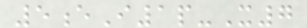5eI1p-X7
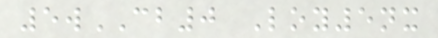5wCB0 Loy5nx
